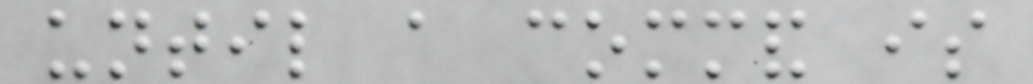until a command is
